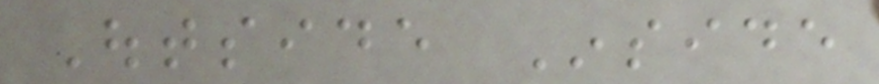Outside Inside
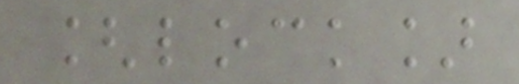[lock]
